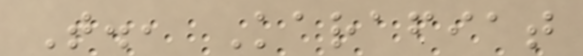T., Karafiat
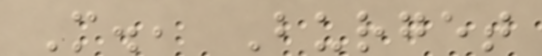M., Burget
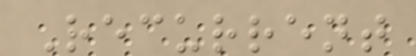Recurrent
